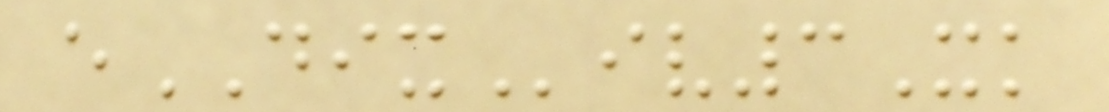eDIXiv3Xk
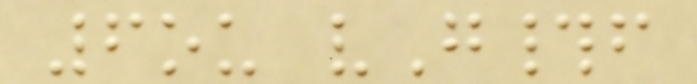6ou vG#f
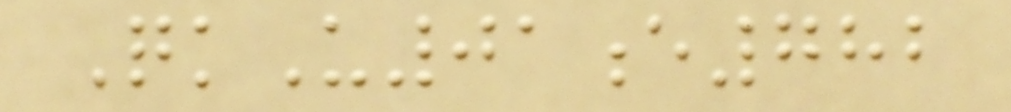QkU01e782
